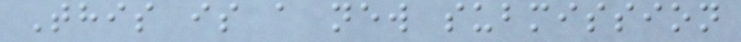This is a new submission
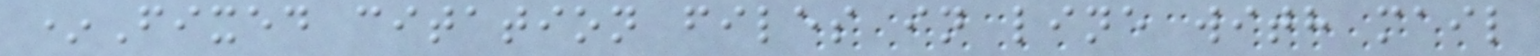*Fixed citation files in line with mail
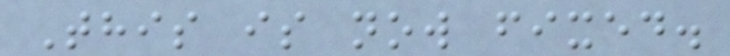This is now fixed.
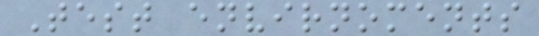Test envirnoments
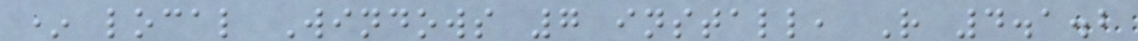* local Windows 7 install, R 4.1.2
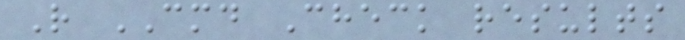R CMD Check results
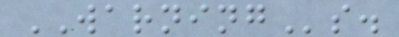WARNINGs.
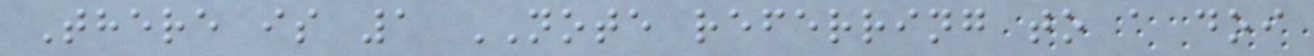There is 1 NOTE referring to a doi
